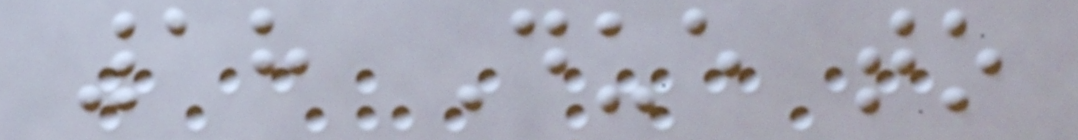18 Due to
